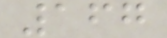167
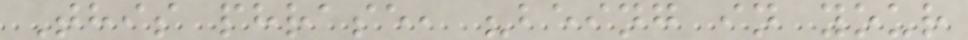This phrase, "being in your
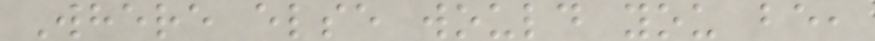Where else would you be,
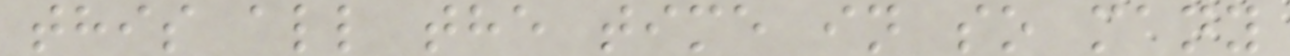this all the time in so many
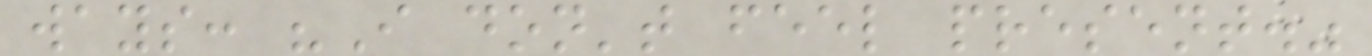ways: "I don't feel present."
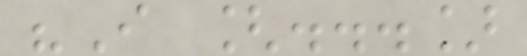"I [...]
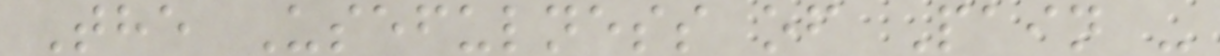The Usefulness of Pain -
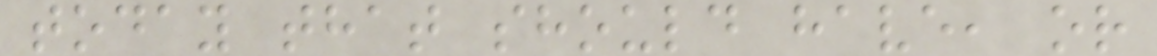today that should have, or
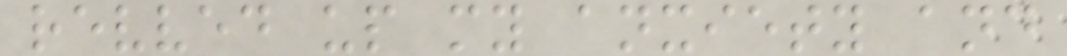revved up my anxiety and
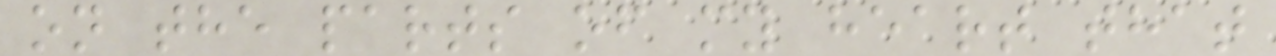on the parts of my heart that
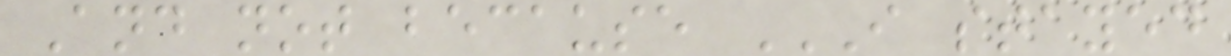And not because I STAYED
